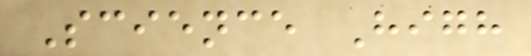Science High
